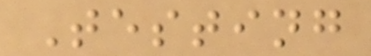Testing
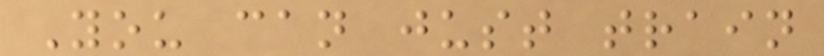You can just train
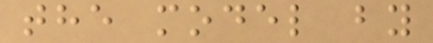the model by
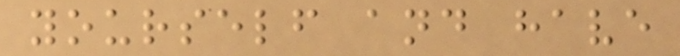yourself and have
